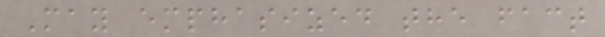May emphasized the fact
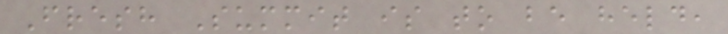Fresh Summit is to be held,
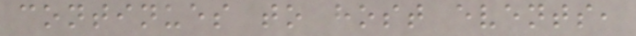continues to host events,
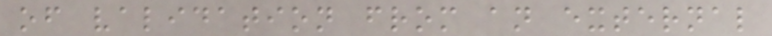of validation from an external
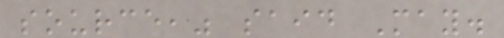source," said May.
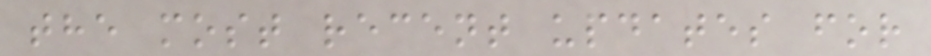the most recent updates for
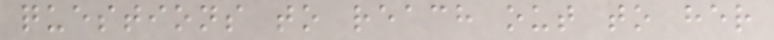questions to reach out to her
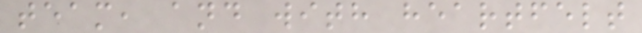team, and with heartfelt
